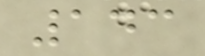143
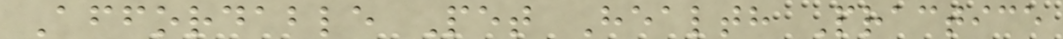Affordable Pet Health Practice
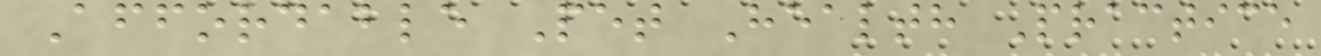Affordable Pet Health Practice
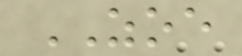ZOE
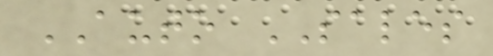AUTO SALES
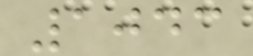1043
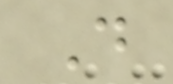D
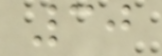30
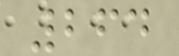264
